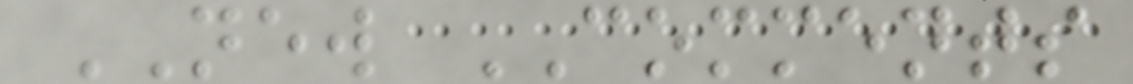NEW COMMENTS
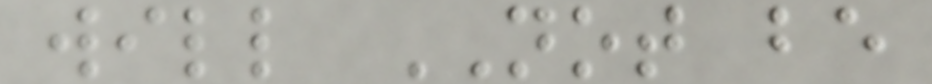will NOT be
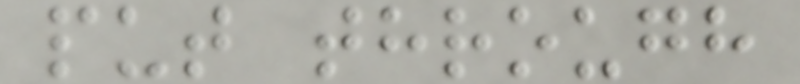put through
